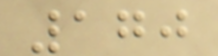170
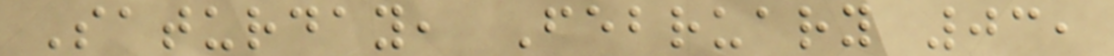Saturday, February 03,
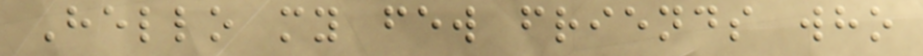Hello my few friends who
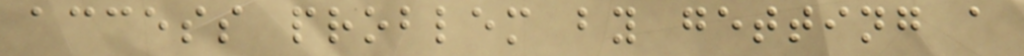access problem by getting a
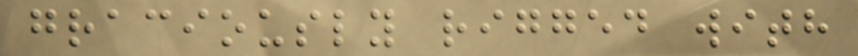graciously rigged with
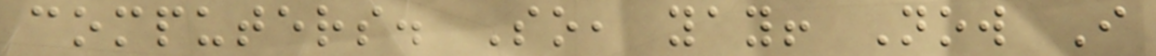computers. So, yay! Now I
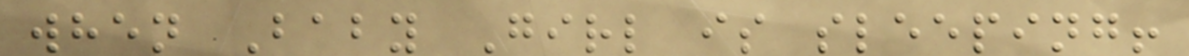when Baby Girl is sleeping!
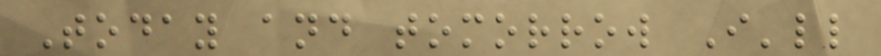Today and tomorrow I'll
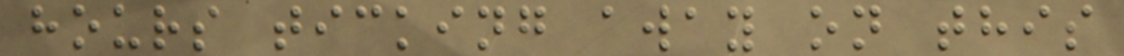hours ticking away on this
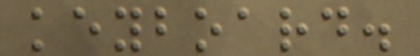keyboard.
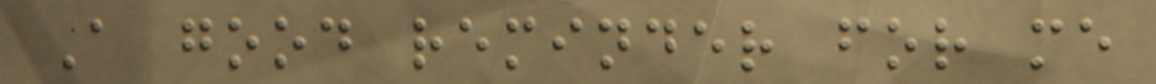A good reminder for me
